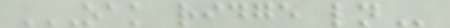OAK RIDGE LN
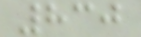830
